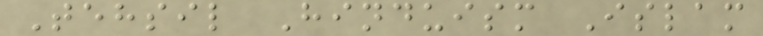Tehsil Hinduism Islam
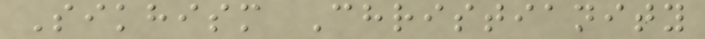Sikhism Christianity
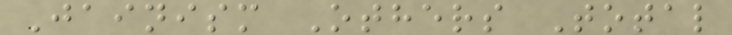Jainism Others Total
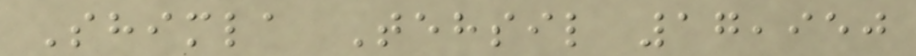Shimla Tehsil 17,950
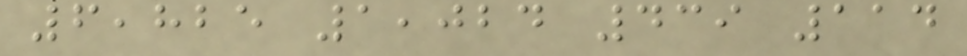6,825 1,024 439 114
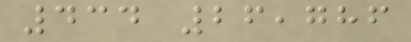434 26,786
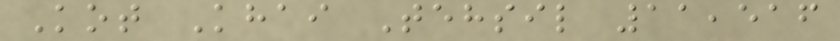Kot Khai Tehsil 11,516
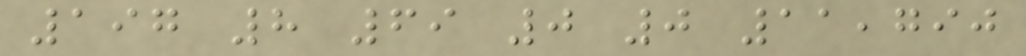197 8 69 0 0 11,790
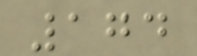174
